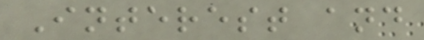Interest and
